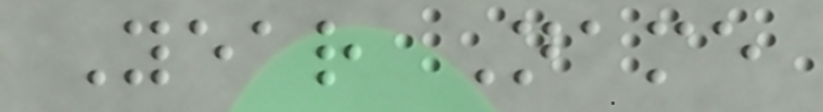Year Name
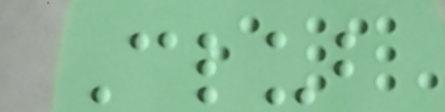Club
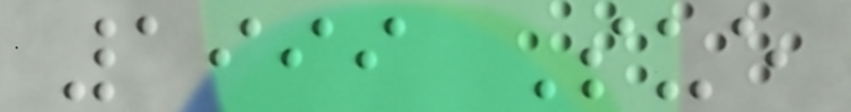1999 Sue
